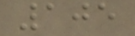105
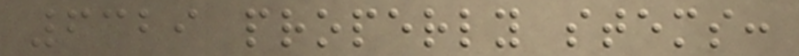6329 properly stems:
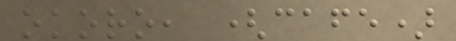okoro, (cafe)
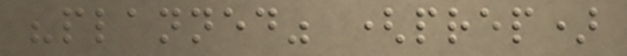"planned" (prep)
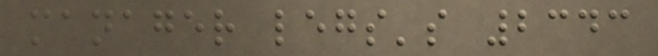manager legs's 2343
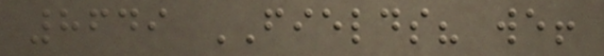8649 FIELDS? we!
